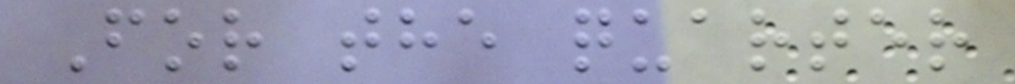For the quarter
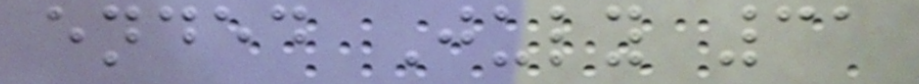ended July 31
